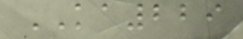KA229
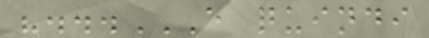"...E QUINDI
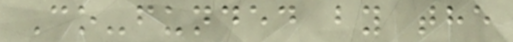Co-funded by the
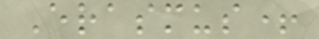Erasmus+
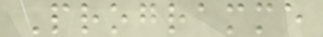Programme
